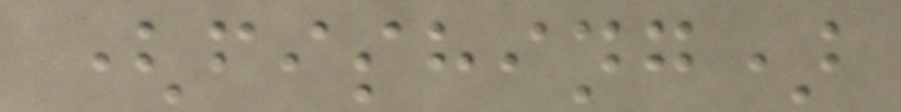(fishing)
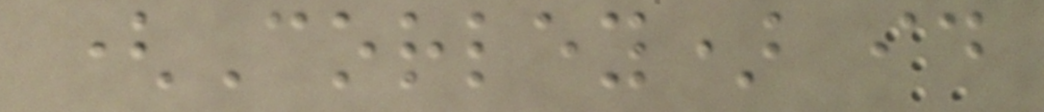(Corley) id
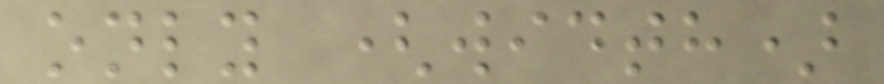only (width)
